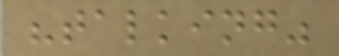"talking"
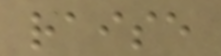raise
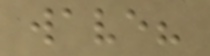wave?
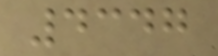4347
